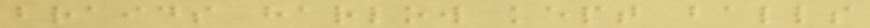braids harlow kept balls
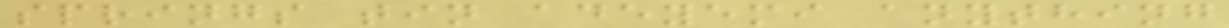springs tin adeyemi anything
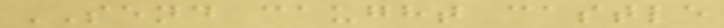SEND caught castle
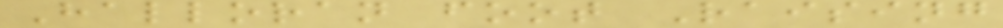Halloran foot Raising
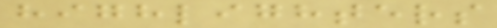highlighters
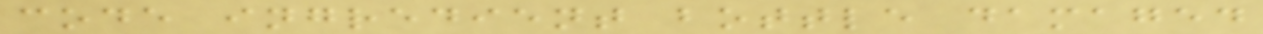code ingredient bottle damaged
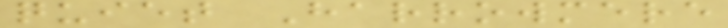quiet Harrowmere
